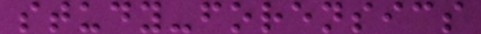study-forensics
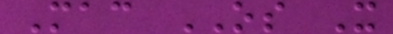Mac OS X
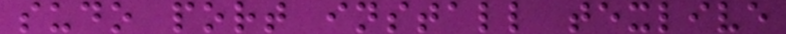sudo port install texlive
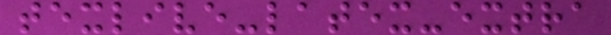texlive-latex-extra
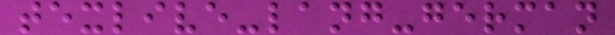texlive-lang-german
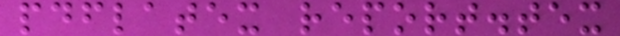pdflatex report.tex
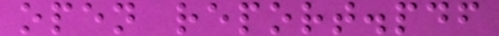open report.pdf
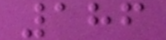186
